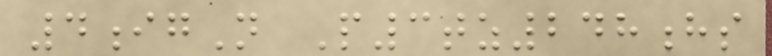4igN P3tz248hs
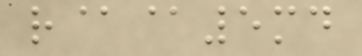r@@5md
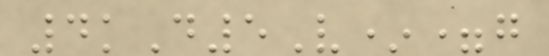4kD5V*=g
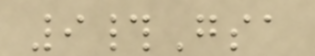9#Gsa
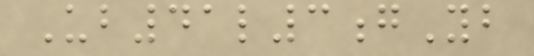Ub41l3gYb
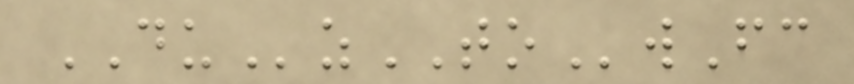DUzTOwFc
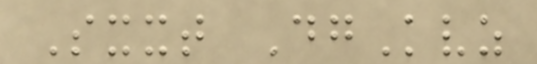Sxxt DgKvz
